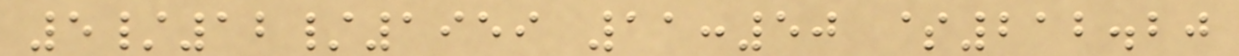5/12/1959 11:50 $212.20
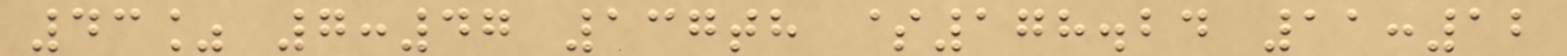43% 7:47 137th $178.24 11:12
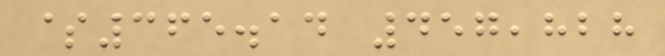$365.14 457,828
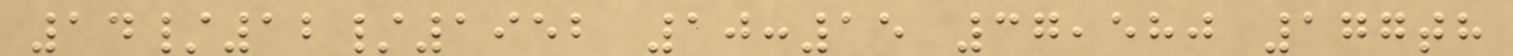14/12/1952 10:15 37,580 177th
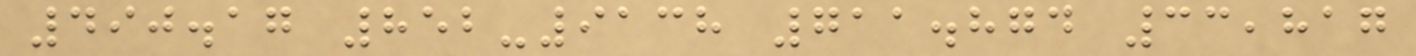490.17 852-9138 711.874 33,817
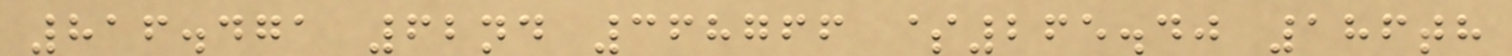816.471 62nd 368766 $265.40 186th
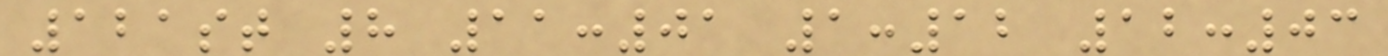121st 8 11:01 1:12 12:03
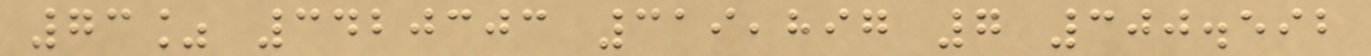73% 3420303 319,897 7 300.592
